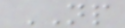NP
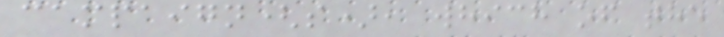campaign(s), which of the
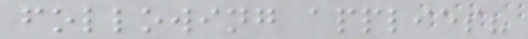following applies?
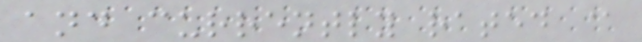and currently rated @
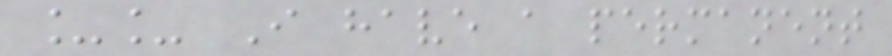__ I have a permanent
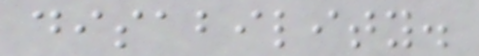disability.
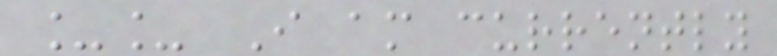__ I am currently
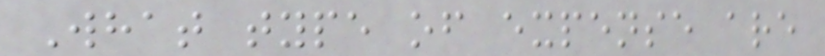What type of expense are
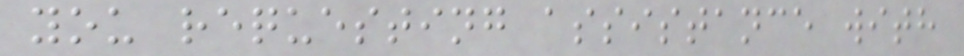you requesting assistance with
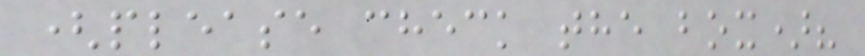(please check the box)?
